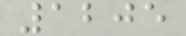1205
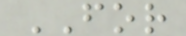FOR
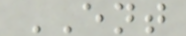ENT
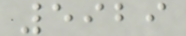5929
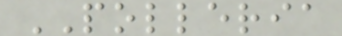POLLERIA
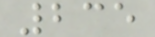235
